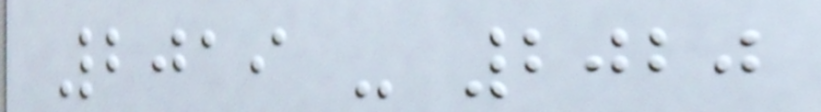2019 - 2020
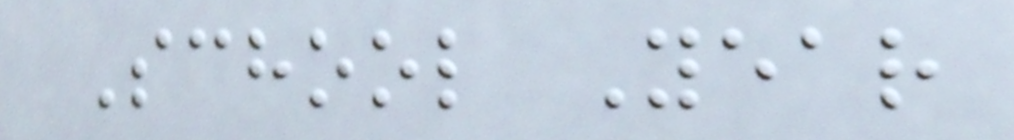School Year
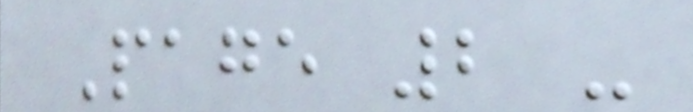Page 2 -
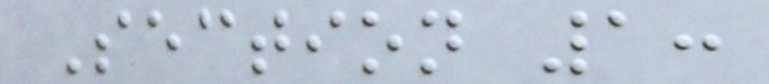Section 1:
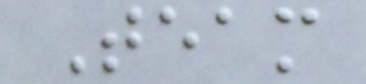Team
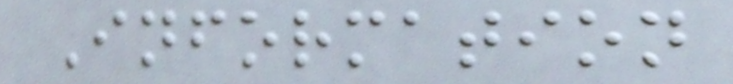Information
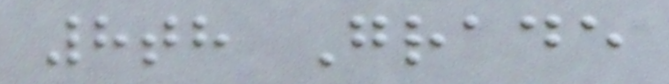8th Grade
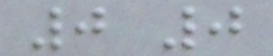0 0
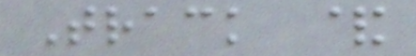Track &
